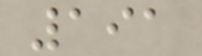191
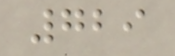729
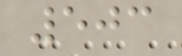503
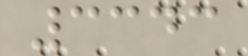3343
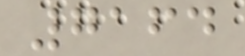7164
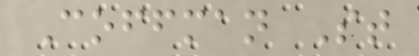Coffman St
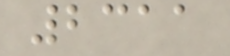2311
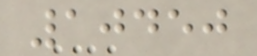10450
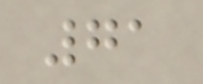71
